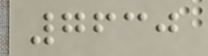7630
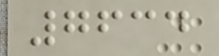7634
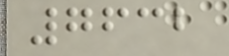7632
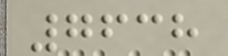7638
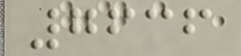7636
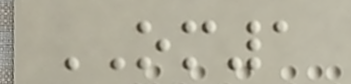OM1
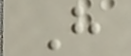H
